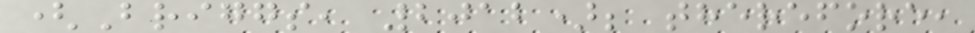(Briggs, 2012); therefore,
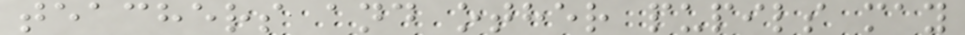teachers and other pupils may
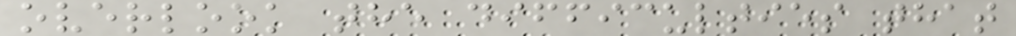overlook the difficulties that
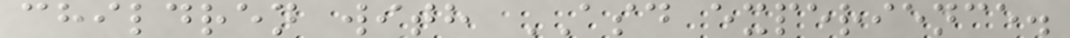children with ASD experience.
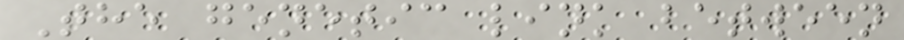The genetic link between
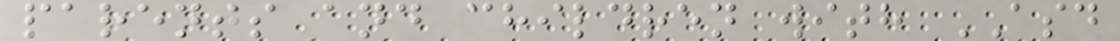parents and children with ASD
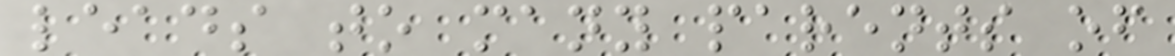leads to many parents of
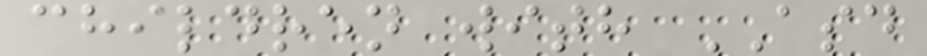children with ASD
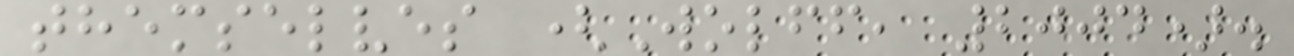themselves (Wolff, 2004).
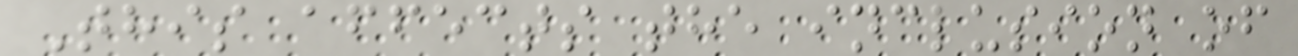This affects the inclusion of
